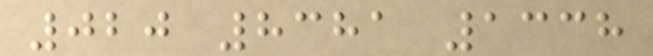020 8381 1338
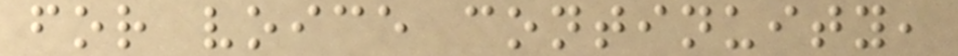for voice continuity,
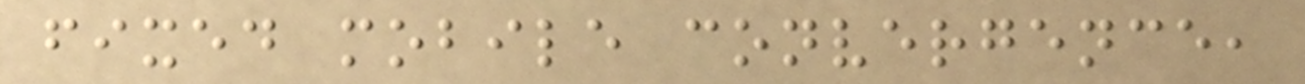fixed mobile convergence,
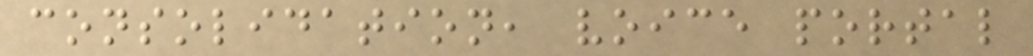consolidation, voice portal
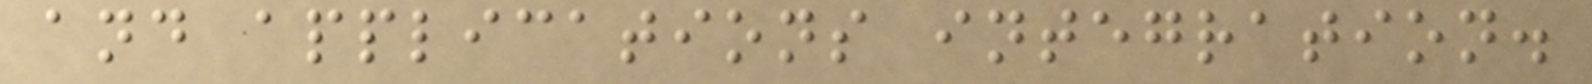and applications integration.
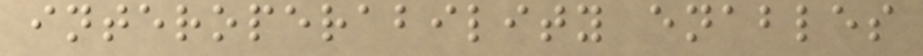interoperability enables
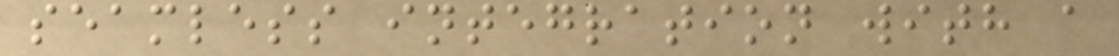seamless integration with a
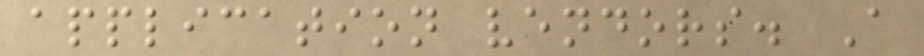application vendors. A
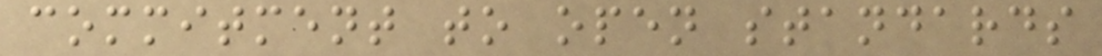commitment to open standards
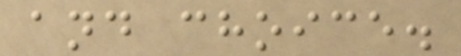and choice.
